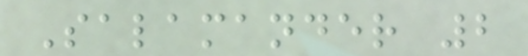Salamander 2
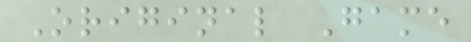Original Game
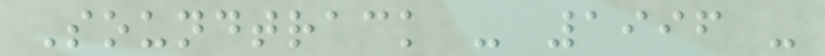Soundtrack - 1996 -
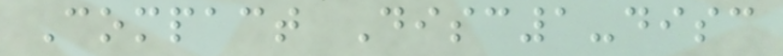Compact Disc1-disc
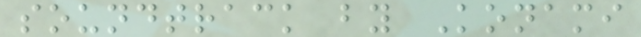soundtrack by Konami
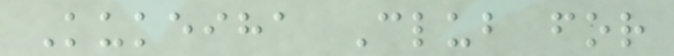Kukeiha Club for
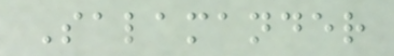Salamander
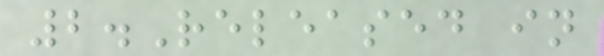2.Released in
